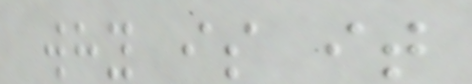why is it
